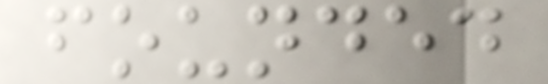founded
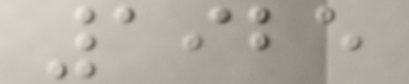1925
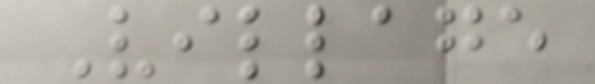Village
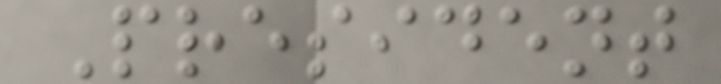President
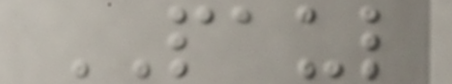PAUL
